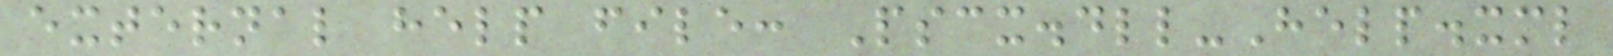external help file: Pscx.dll-Help.xml
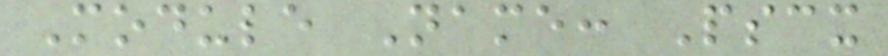Module Name: Pscx
